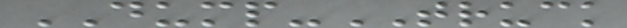DUMP-TRUCK
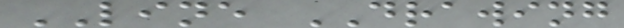LINE DRAWING
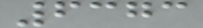6373
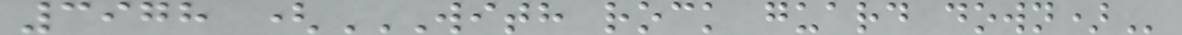3978 (WITH ROCK GUARD DOWN)
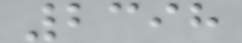2398
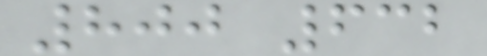800 632
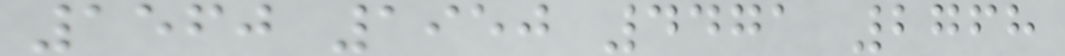1560 1950 4471 2768
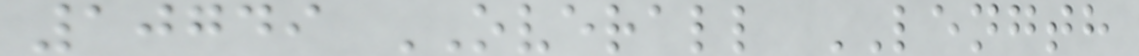10749 OVERALL LENGTH
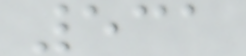531
